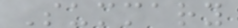Summary
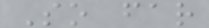So far
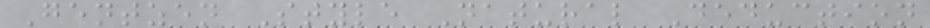Gentzen Style Natural Deduction
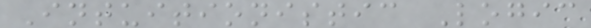Intuitionistic Logic
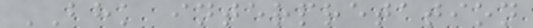BHK interpretation
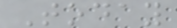Today
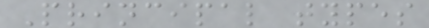Principal types
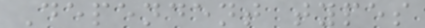Dependent types
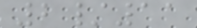2/11
